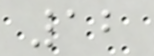12
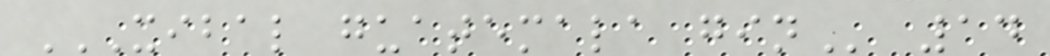XIBAL GUATEMALA GIN 14
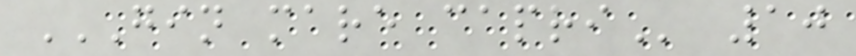GIN MARE CAPRI 10
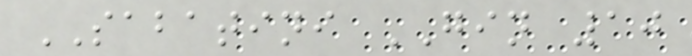SABATINI GIN 10
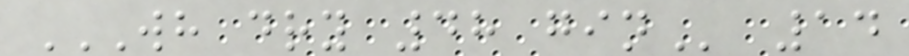WH DRY 48 GIN 14
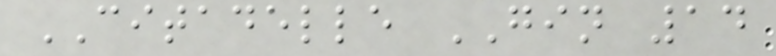CITADELLE GIN 14
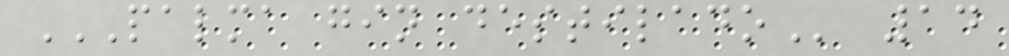PALMA GIN DESTILADO 14
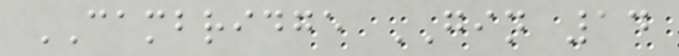CAMBRIDGE GIN 14
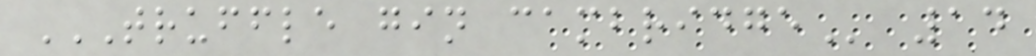TRUFFLE GIN CAMBRIDGE 14
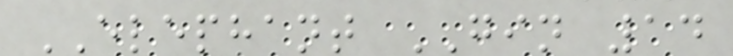ELEPHANT GIN 14
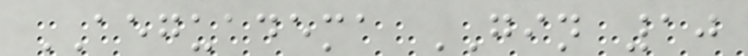AEGUADEMA GIN 10
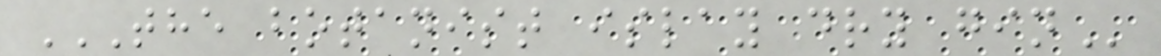THE BOTANIST ISLAY DRY GIN
